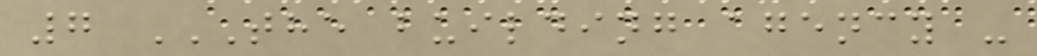7 THE BUILDING AGENCY -
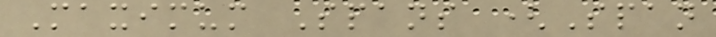Maximum Spans (Span
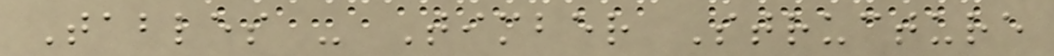Tables - Timber Structure
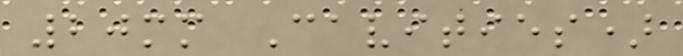20mm Cavities)
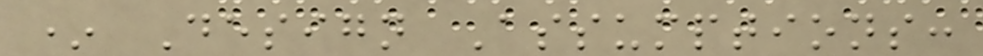* Design Assumptions:
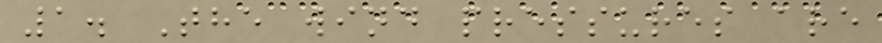1. The wind pressures are
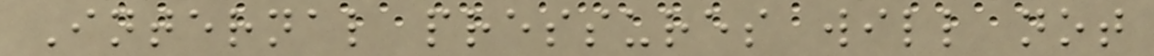Internal pressures will not
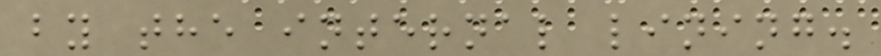by the internal lining.
